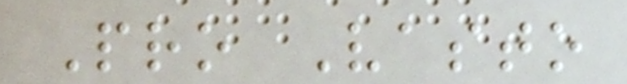Pro Vasto
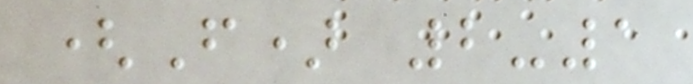(F) 2-1
